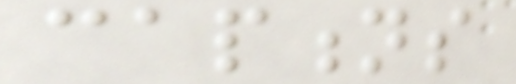captions
